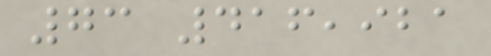73 416,921
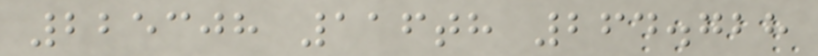225308 116th 264.728
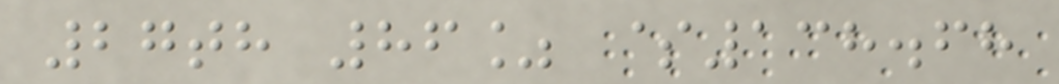27th 86% $138.68
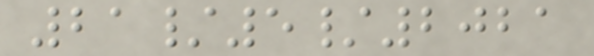21/5/2021
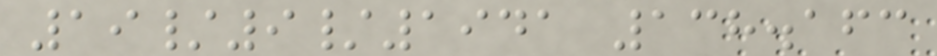19/9/1941 138.163
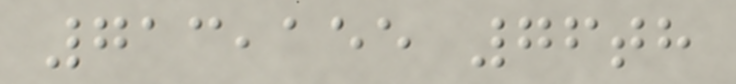713,155 76th
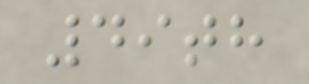49th
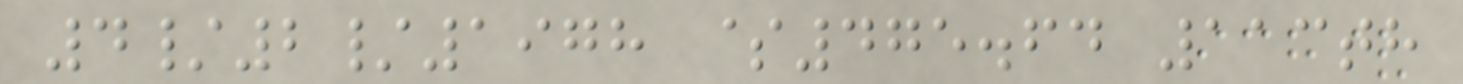4/2/1978 $475.64 113th
